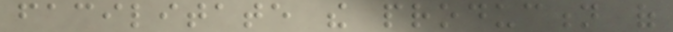facilitate the production of
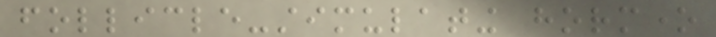follicle-stimulating hormone
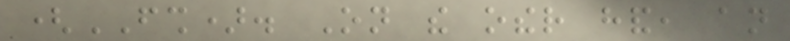(FSH). On the other hand, an
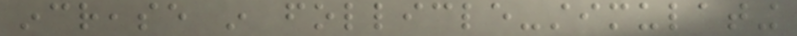increase in follicle-stimulating
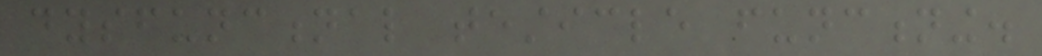dysfunctional testicle functioning.
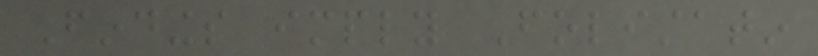Findings imply Folistatin
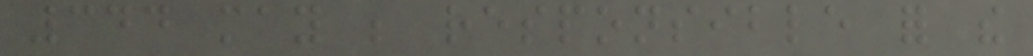344 may be responsible for the
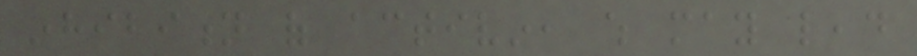inhibition of activin, which may lead
